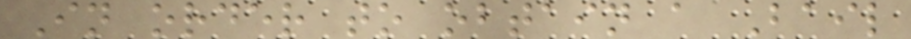In order to obtain a Bail
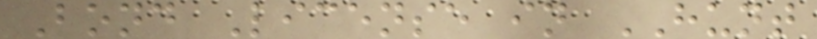Bond License in HUNT
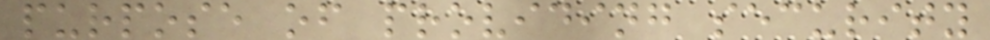purpose of providing security
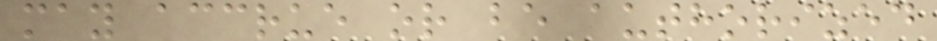may accrue or be authorized
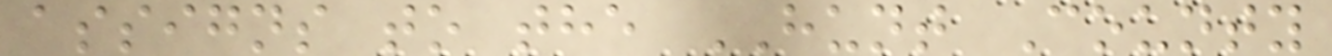assigns to the HUNT County
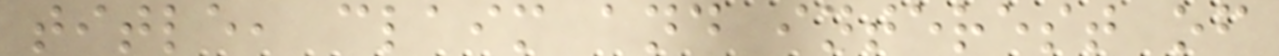title, claim and interest of
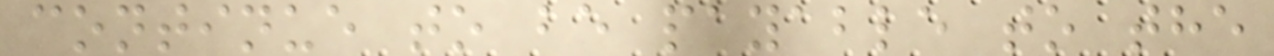continue to be payable to the
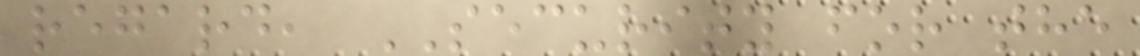regard, SECURITY for the
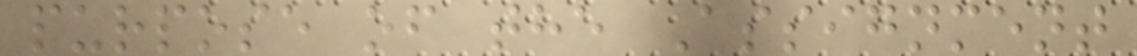purpose of the Assignment
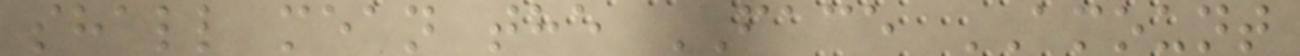shall mean the FACE AMOUNT
